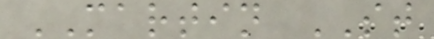MARTIN ST
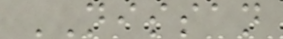NISSAN
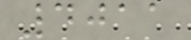4011
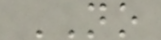NO
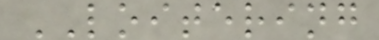LOITERING
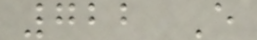722 E
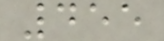455
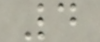4
